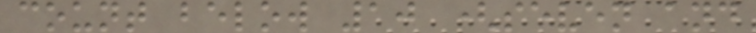count below 10 (seven and
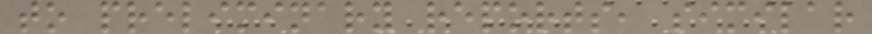to preliminary reports, similar
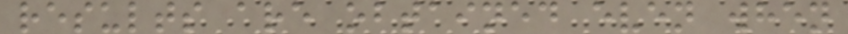results are obtained even when
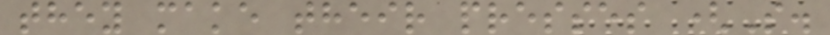they make their presses (S.
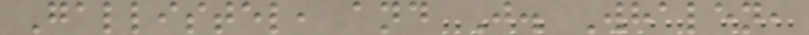Gallistel, and J. Whalen,
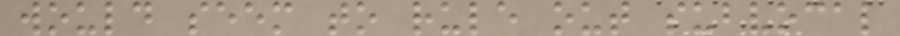would seem to rule out subvocal
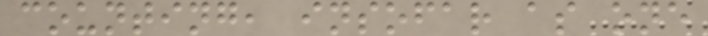counting, insofar as one
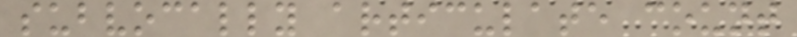subvocally articulate count
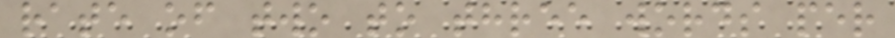rate of two to three words per
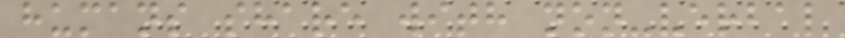humans share with non-verbal
